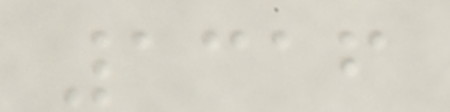1316
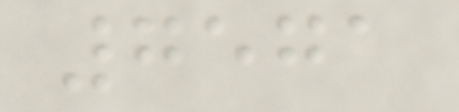7571
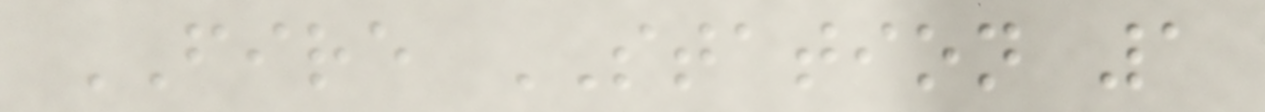FIRE STATION 1
